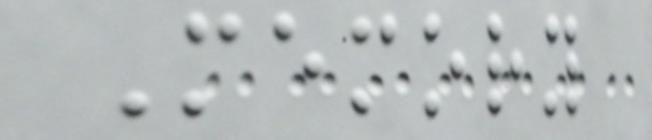Memory
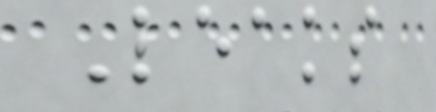Leaks
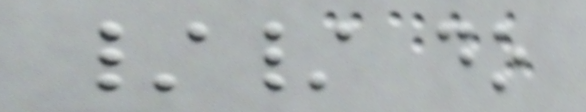// do
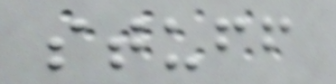stuff
